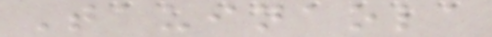Tauinaola
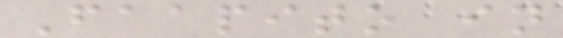Faapito in
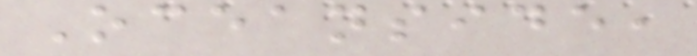Oceanside,
